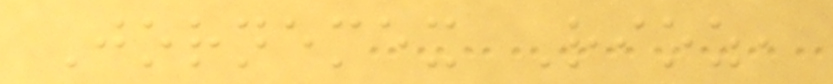Jornemex Rioz,
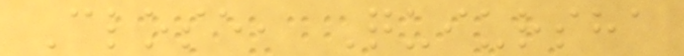Close, Quiursha
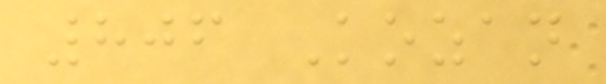806 Kozan
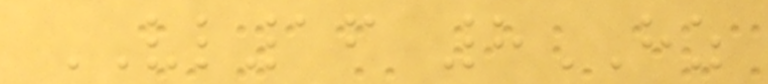VL16 8HZ
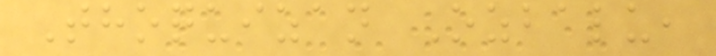Thoquizan Ozbalu,
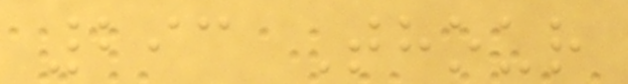293 Thour
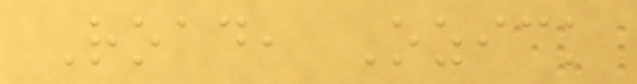Road, Ozick
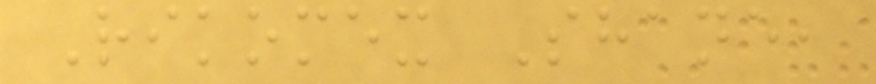Rikomex Shane,
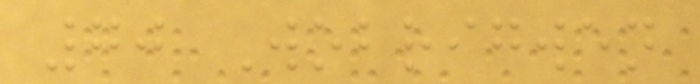70 Wobrigwen
